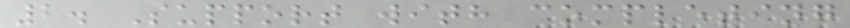2. Support with completing
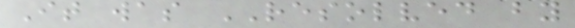It was RESOLVED by
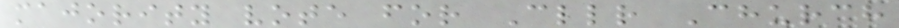majority vote for Cllr Church
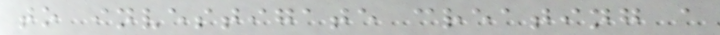to investigate creating a
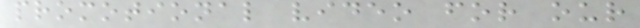promotional video for our
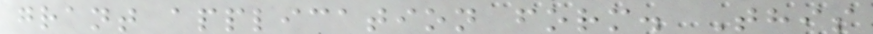grant application form. This
